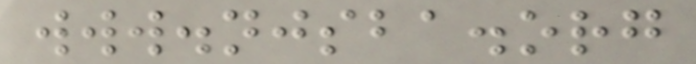www.njsba.org
